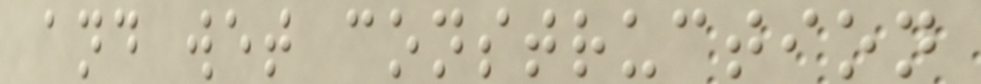and wet construction
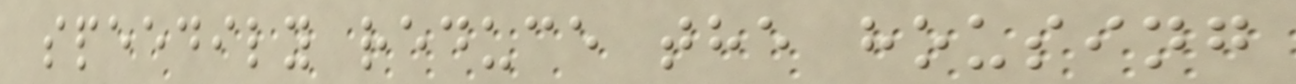speedily reduce the housing
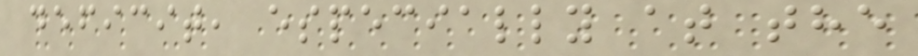deficit, especially at the
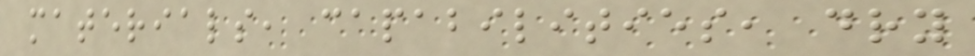materials, capabilities, dry
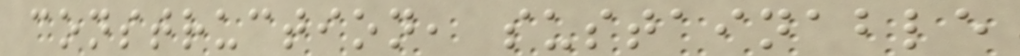construction, sustainable
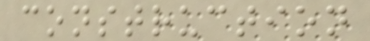construction
